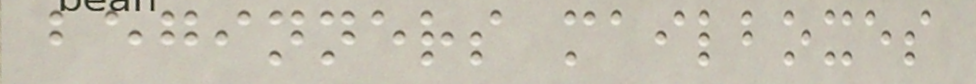beginners mailboxes
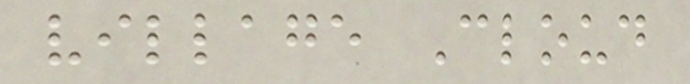village Cloud
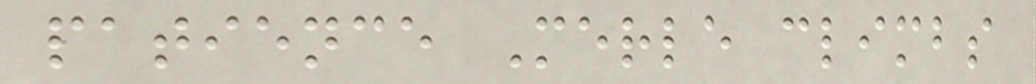patience Merle climbs
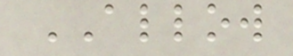ALLOW
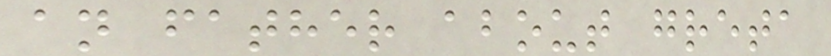an father about greta
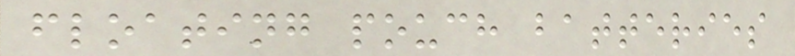floating pouch batteries
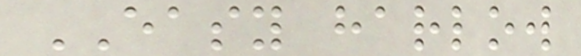EASY harlow
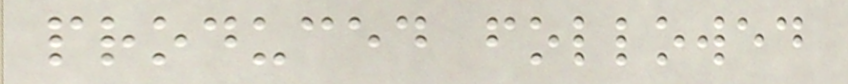produced followed
